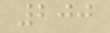200
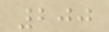200
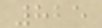825
